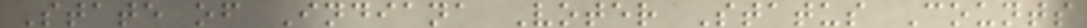State of Indiana Voter Status Counts
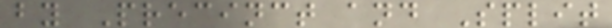by Precinct and Split
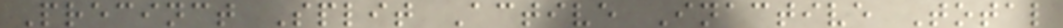Precinct Split Active Inactive Total
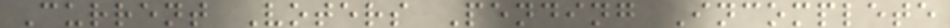Current Voters Pending Incomplete
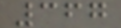367
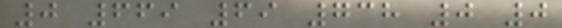0 669 69 738 0 0
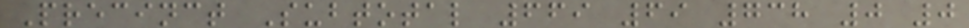Precinct Subtotal 669 69 738 0 0
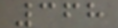368
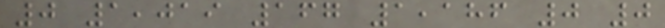0 1,019 167 1,186 0 0
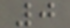0
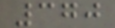370
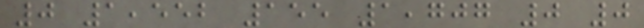0 1,552 155 1,707 0 0
